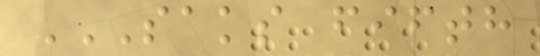SAKS FIFTH
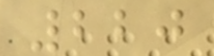220
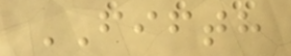FIFTH
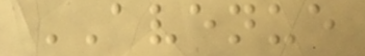AVENUE
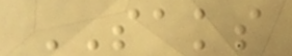SAKS
